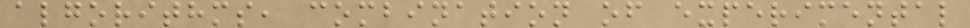algorithms, combination of experimental
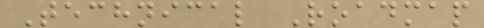Technical Roadmap
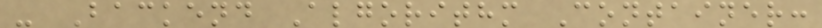- Backend Algorithm Container:
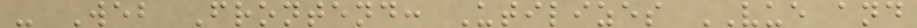- Web Frontend: Utilizes VUE and
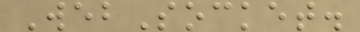WebSocket.
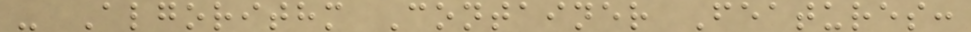- Algorithm Container Features:
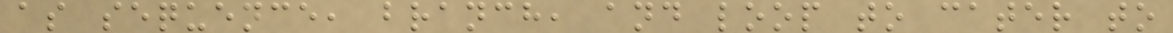as sequence, branch, and loop to cater to
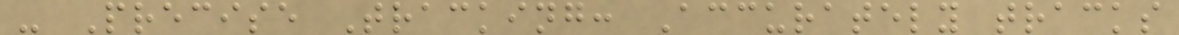- Precise Tracking: Accurately tracks
